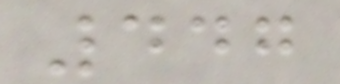447
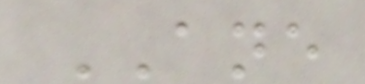ANE
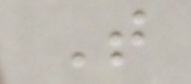T
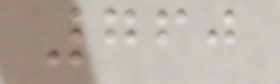760
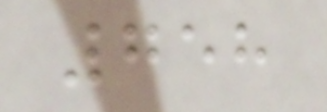758
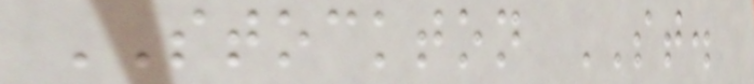STOCKTON ST.
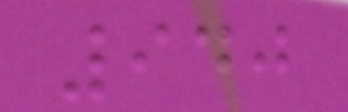940
